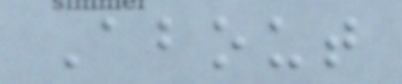About
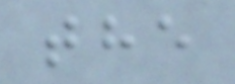the
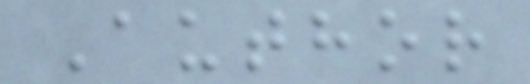Author
